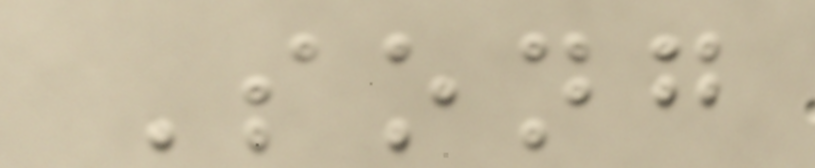Song
